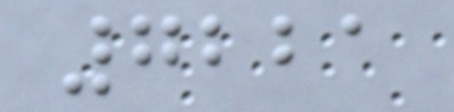7221
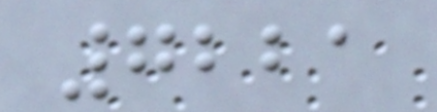7221
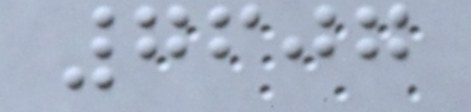7607
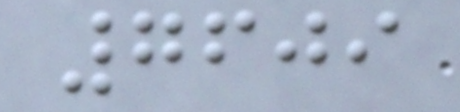7609
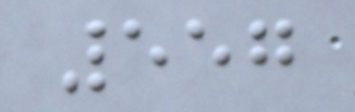557
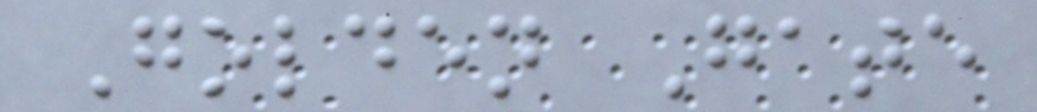Golden Gate
